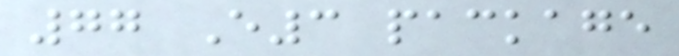77 E3 package
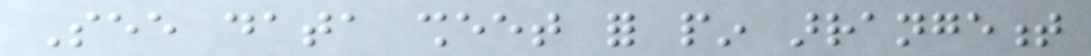See data sheet for pin arrangement
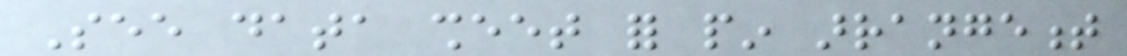See data sheet for pin arrangement
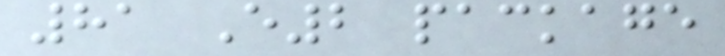81 E2 package
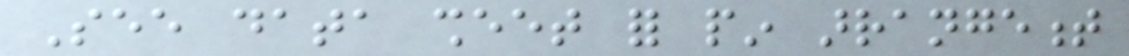See data sheet for pin arrangement
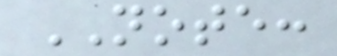NOTE:
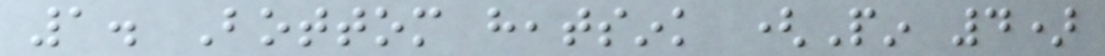1. Bottom heatsink (Pin 4)
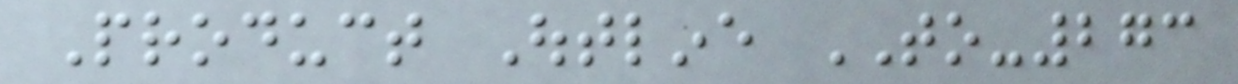Product Outline TO-273
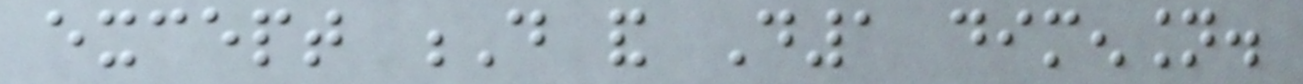except D and D1 dimension.
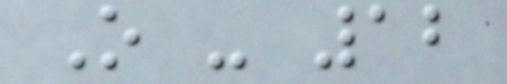O - 12
